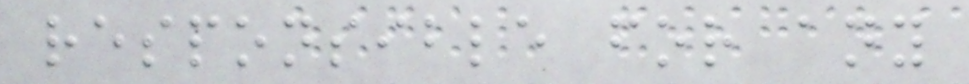responsible for any
